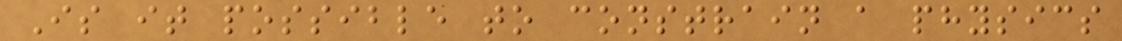Is it possible to constrain a physics
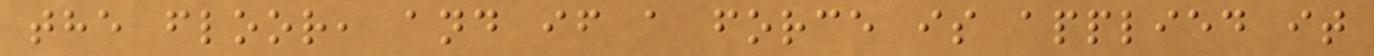the floor, and if a force is applied it
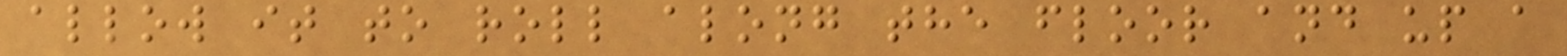allow it to roll along the floor and up a
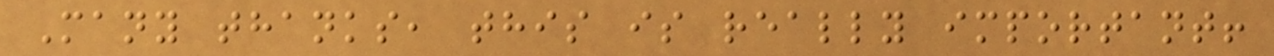Many thanks, this is really important!
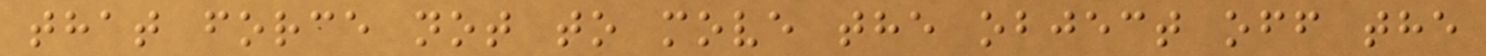that force not to move the object off the
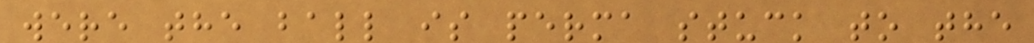were the ball is perma stuck to the
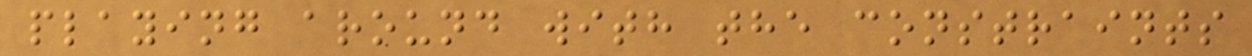playing around with the constraints
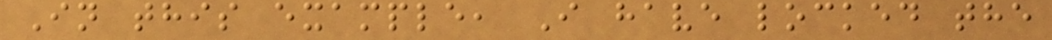In this example, I have locked the
